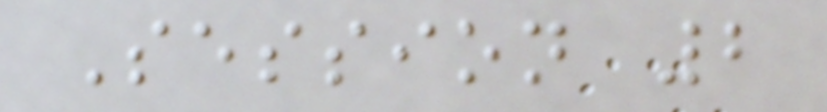Session 2
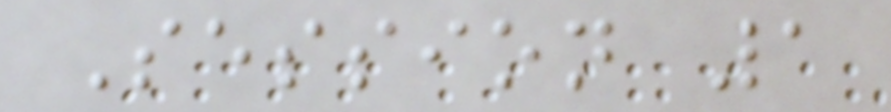Session 1
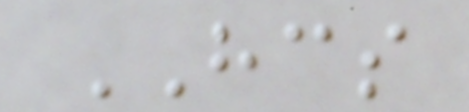HCS
